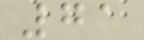71
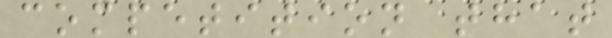competition that
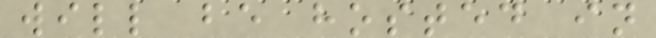will be hosted in
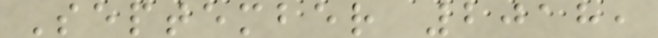September 2018,
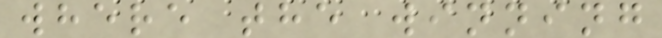where the winning
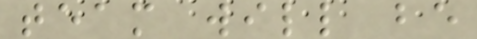team will be
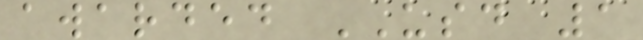awarded USD 1
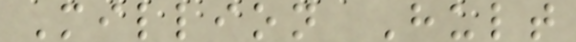Million Hult
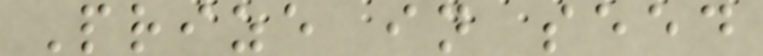Prize in seed
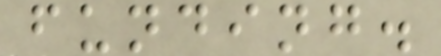funding.
